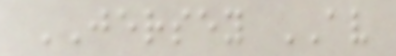JERSEY AV
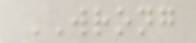WRONG
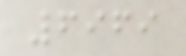6969
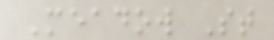Meadow St
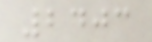2403
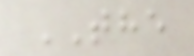THE
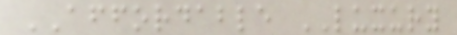AFFORDABLE LUXURY
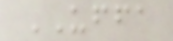UFFA
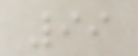99
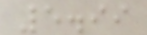5.99
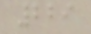229
